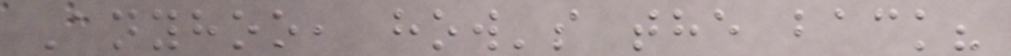Anyhoo, how's the back?
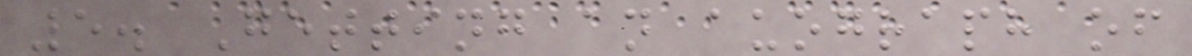5. Getting an auograph of
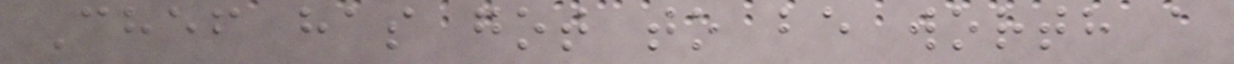Chef has got to be worth a
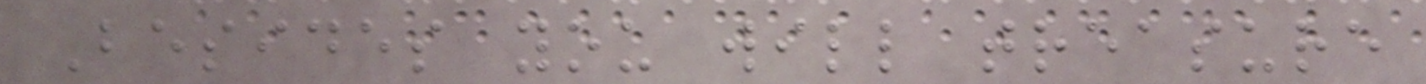Besides you will treasure
